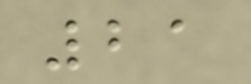21
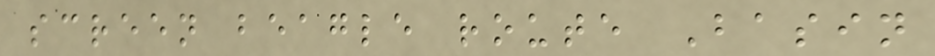screen beagle route Basin
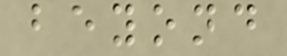beyond
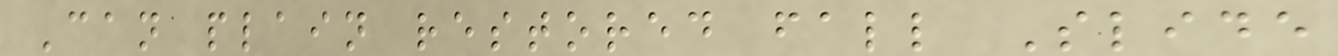Can plain restored fall Slide
